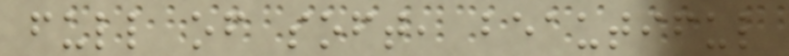full of soft, beautiful
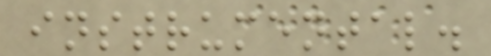instrumental.
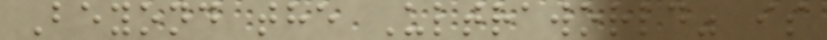Beyond the Ultraworld" is
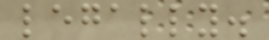legally.
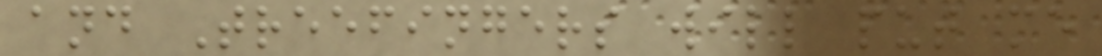and Treefingers will put me
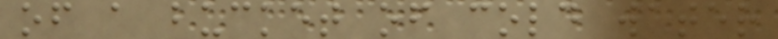of a bucket of cold water
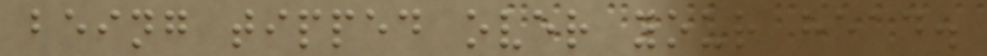being tipped over your head.
